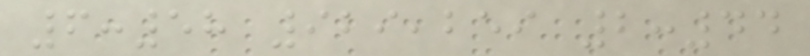6:58 929,259 2:44
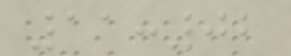11:02
